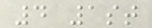4 1st
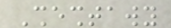Sheshtawy
